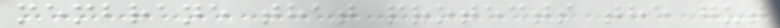membrane that protects the gut
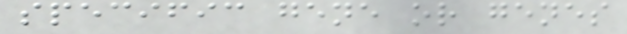specific gene or genes
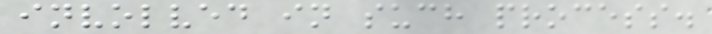involved in such process.
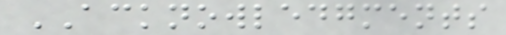ACKNOWLEDGMENTS
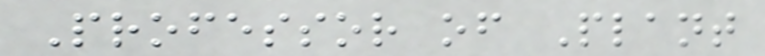Professor of Plant
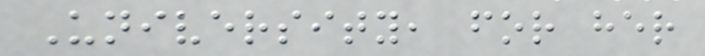University, for her
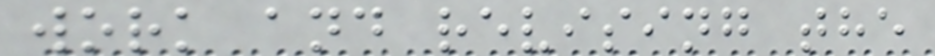work and revising the
